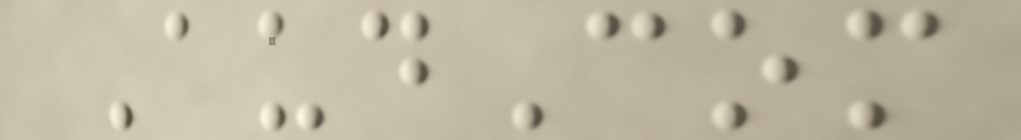AudCom
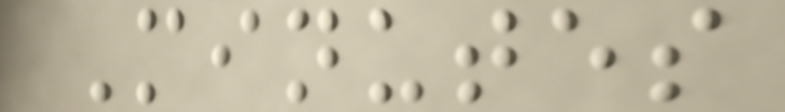Minutes
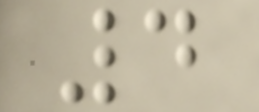4
